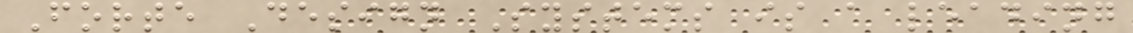Forte Design Systems is a leading
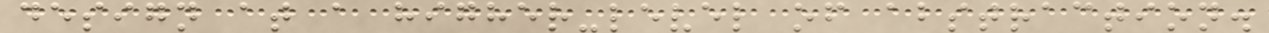design at a higher-level of abstraction.
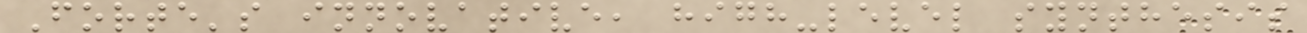Forte's innovative, high-level synthesis
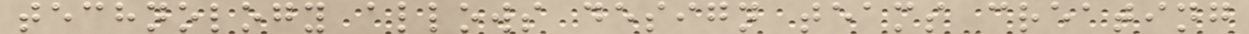technology allows design teams creating
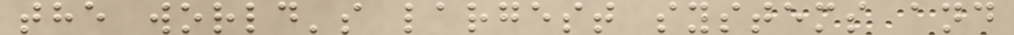the world's largest systems and
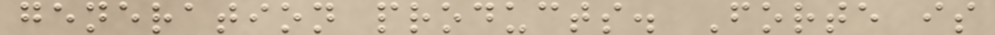generation products. Forte is
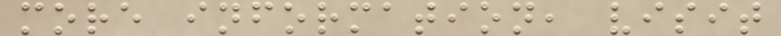more information, visit
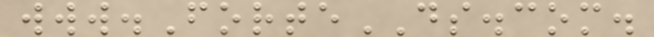www.ForteDS.com.
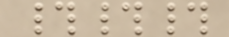###
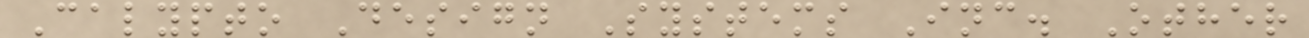Calypto Design Systems Inc. Other
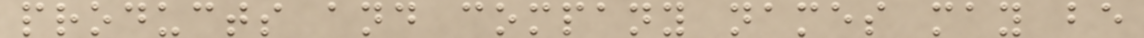products and company names may be
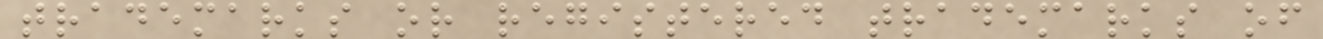trademarks or registered trademarks of
